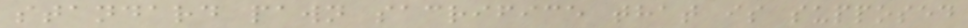standard pawn sacrifice that is supposed
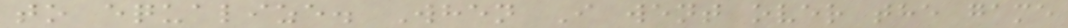to equalize. When I went over the game
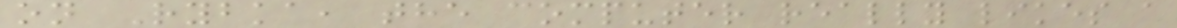on Rybka, the computer really likes a
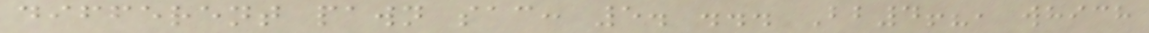different pawn sac: 5. ... Bb4!?, which
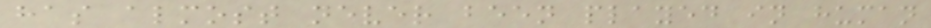has almost never been played in human
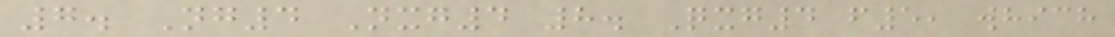7. Ng4 Nxg4 8. Qxg4 f5, which
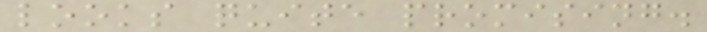looks quite promising.
